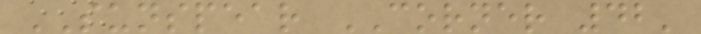SUNSPEAR CORNER 42'
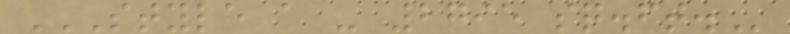STYLE A - 2795 SQ.FT.
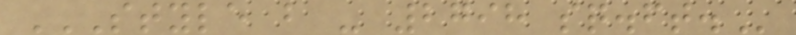STYLE B - 2798 SQ.FT.
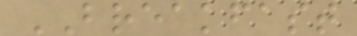BREAKFAST
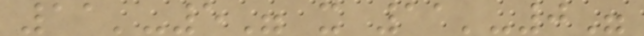11'-5" x 11'-0"
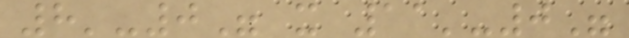8'-0" x 11'-0"
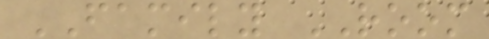FAMILY ROOM
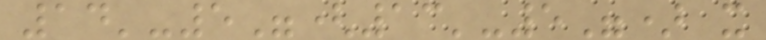14'-5"(13'-5") x
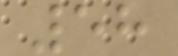58
